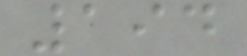194
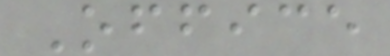Office
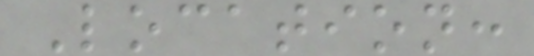Location:
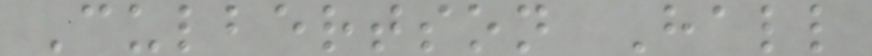Culbertson Hall
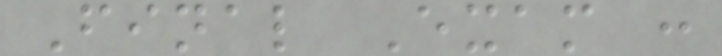Final Exam :
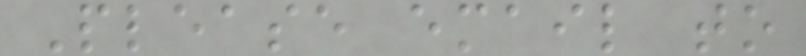Please email to
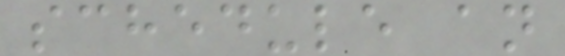schedule an
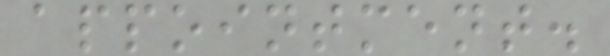appointment.
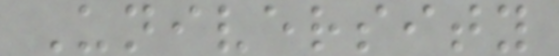University
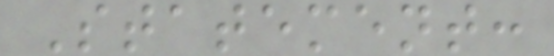Statement:
